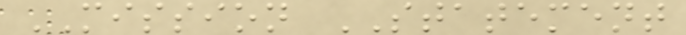MISSION STATEMENT
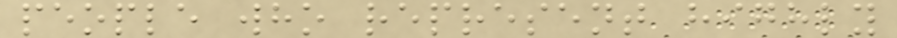people who represent highly
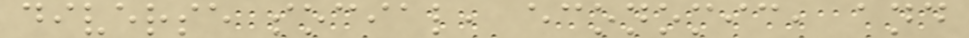diverse social, economic, and
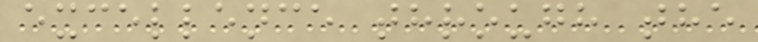excellence through the
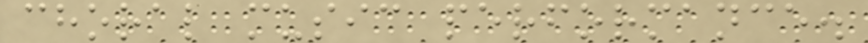choral music performance.
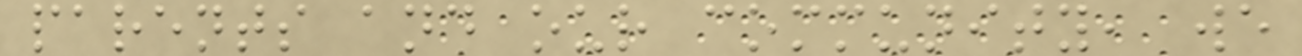parents and our community, we
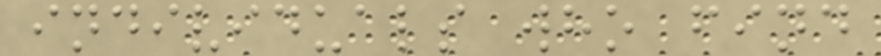individuals who find
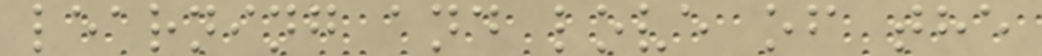learning and love of the
